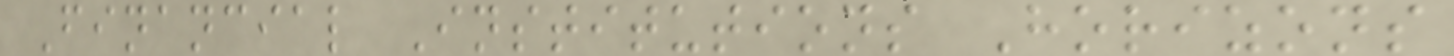Financial Institutions Horizons
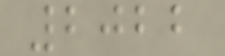2022
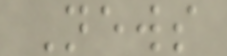News
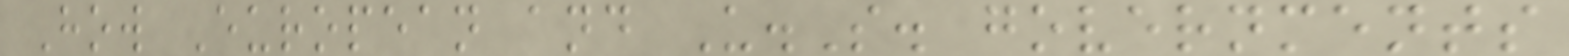How European and U.S. governments
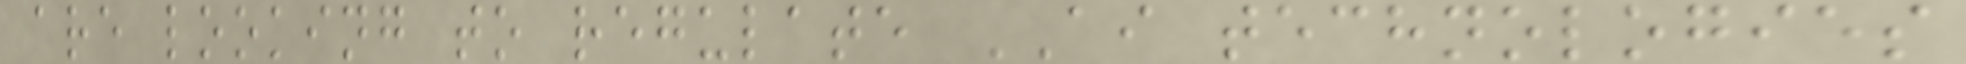are looking to regulate AI technologies
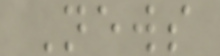News
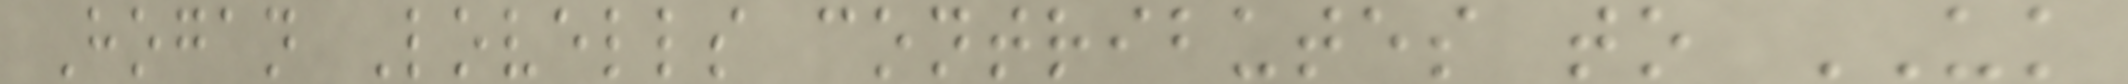Hogan Lovells contributes to UK
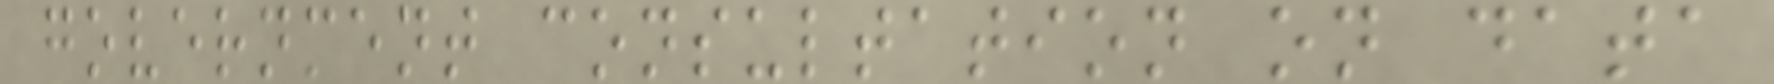government consultation on data
